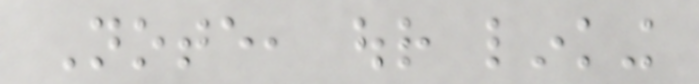Note, our linking
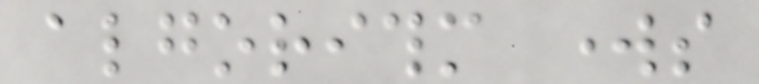algorithm works
